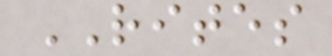RITES
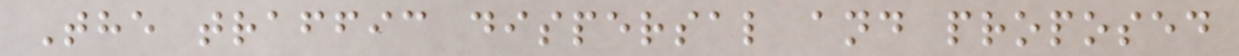The traffic dispersal and proposed
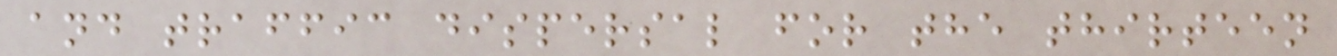and traffic dispersal for the thirteen
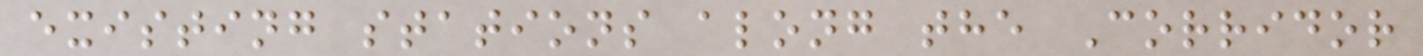existing stations along the Corridor
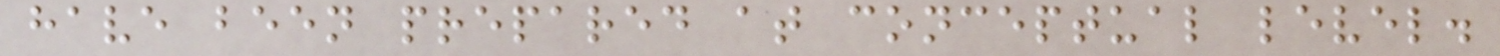have been prepared at conceptual level.
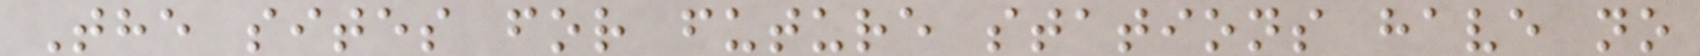The sites for future stations have no
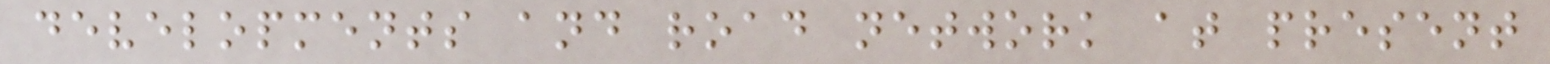developments and road network at present
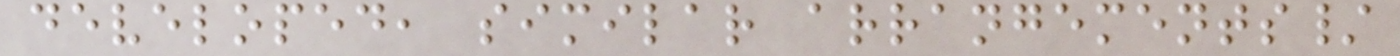developed, similar arrangements/
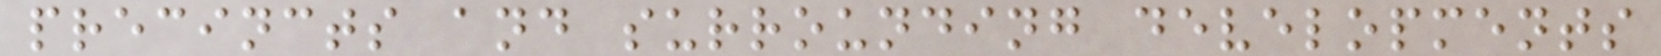precincts and surrounding developments
